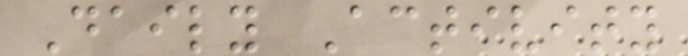Daily Activity
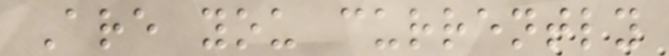Are you currently
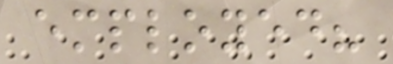employed?
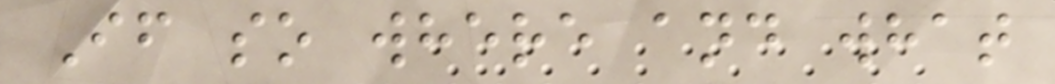If so where and what
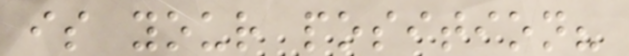is your position?
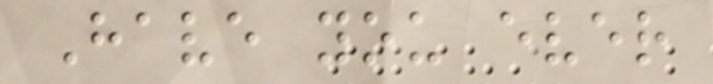Have you ever
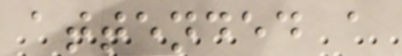attended a
